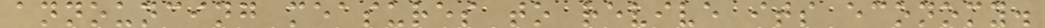announcing measures to revive its economy.
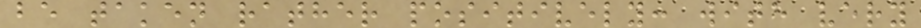be taken rather positively: with very
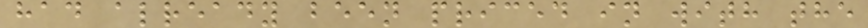had already been priced in with the
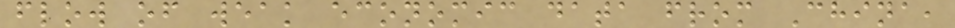flow of weak economic data from China,
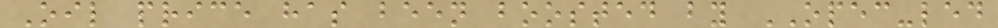Oil price has been boosted by OPEC-led
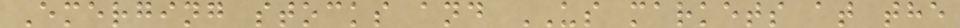Emerging stocks and US markets at the
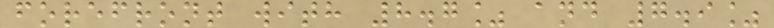forefront with 8.7% and 7.9%
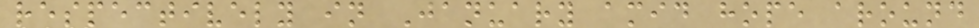respectively in January amid hope around
